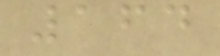164
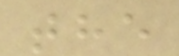the
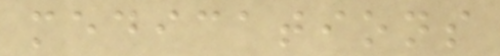medications
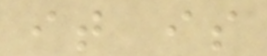it is
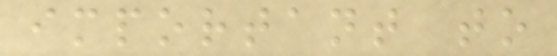important to
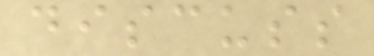discuss
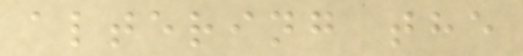altering the
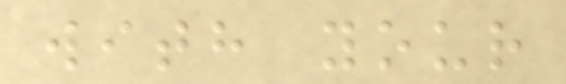with your
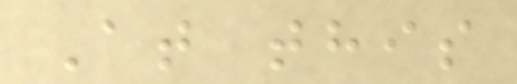At this
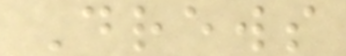Drews
